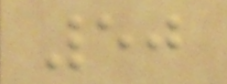50
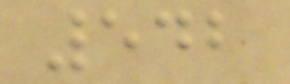542
